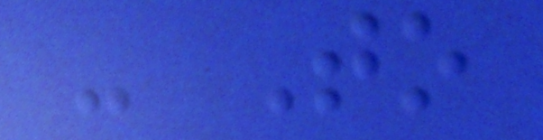- To
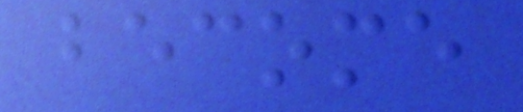become
